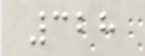328
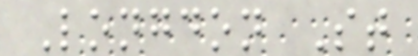Longdon St
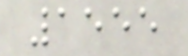1555
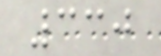330
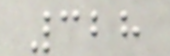328
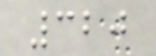320
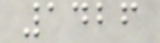1426
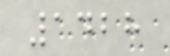1428
